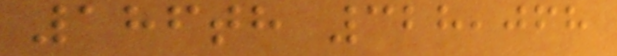186th 328,068
